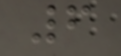6
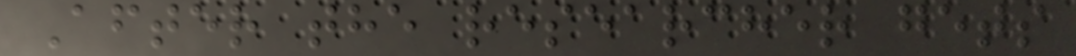After the researcher gets
